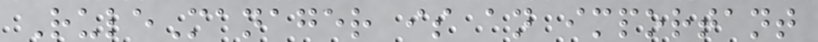RuleManager is an important
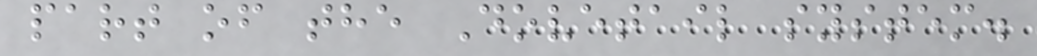part of the Dovetail system.
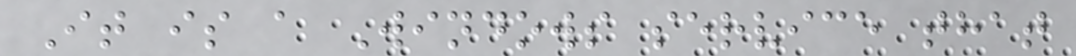It is a Windows service that
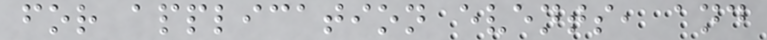for application events, and
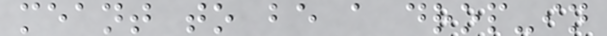meant to be a drop-in
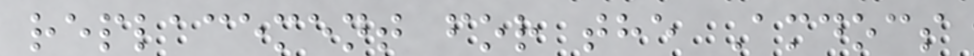replacement for the Amdocs
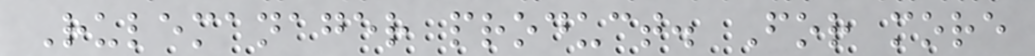Rulemanager product. For more
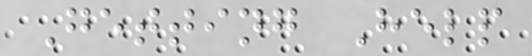Getting Help
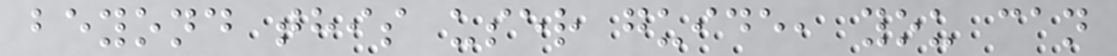beyond this user guide, you can
